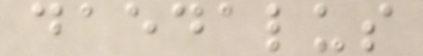daedalus
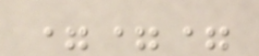===
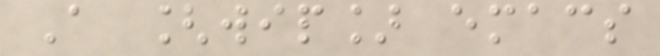A [wip] emacs
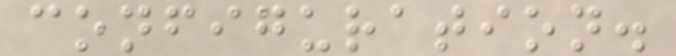configuration.
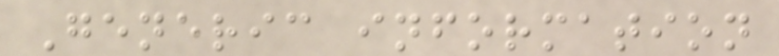Generic information
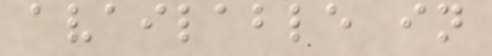available in
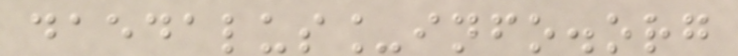daedalus_info.org
